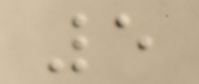5
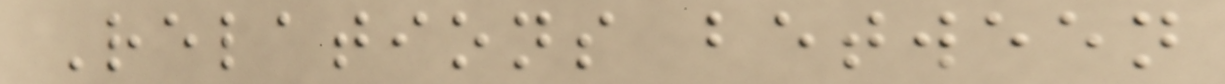Relations between
